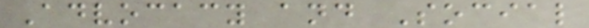Advocacy and Social
